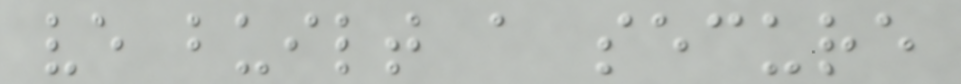ve built a secure
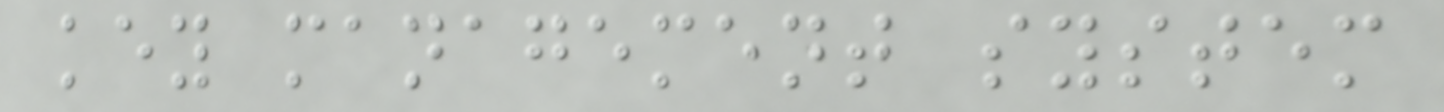key management system
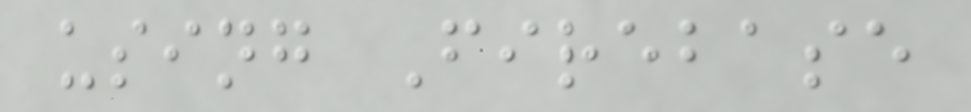using Firebase
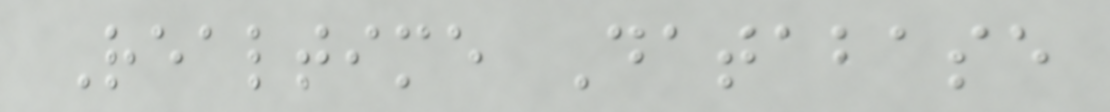Realtime Database
